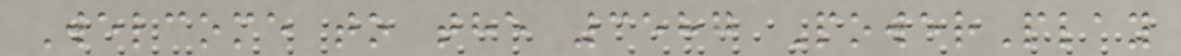Welcome to the 3587 PowerPlay
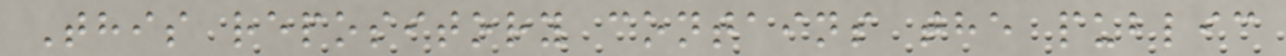This repository contains the public
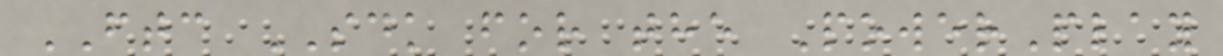FTC SDK for the PowerPlay
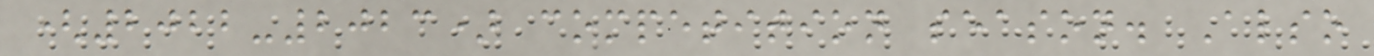(2022-2023) competition season. Also
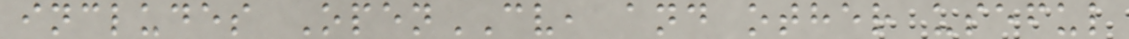includes OpenCV, and other useful
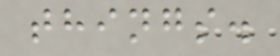things.
